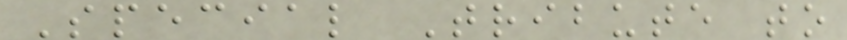Special Tribute to
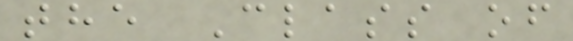the Class of
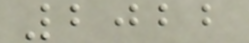2022
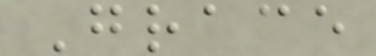Grace
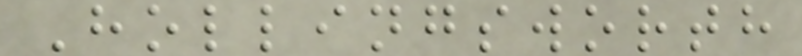Hollingsworth
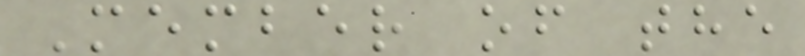Member of the
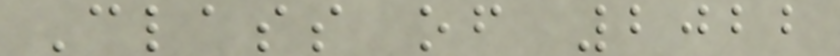Class of 2022
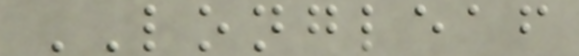LONGLEAF
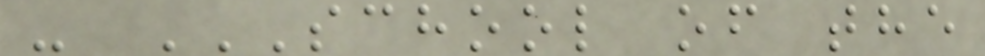- SCHOOL OF THE
